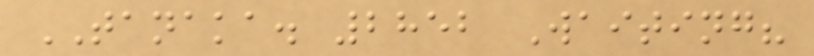TANAKA. 2852 Waiting?
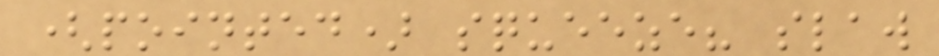(pointed) squeeze? slaw
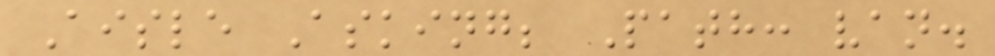Aisle Asking; Path: van.
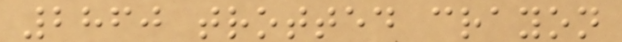2860 trotted crayon
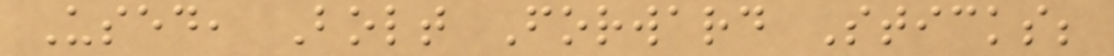Used, Bolt Forward Sticks;
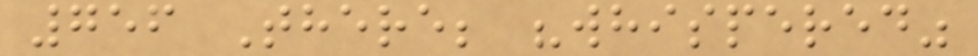756 There; "whispered"
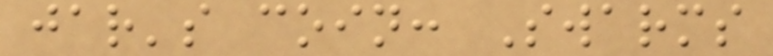jar's coin: Swarms
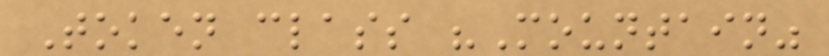Token class "Mountain"
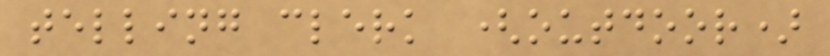telling clerk (outdoor)
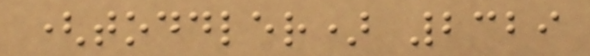(toddler) 2329
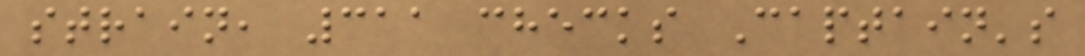strain, 311 checks Captain's
